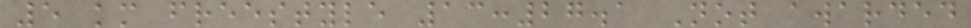5 km freestyle 13:27.1 Not awarded
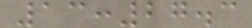13:27.3
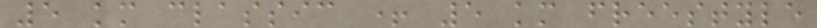5 km classic + 5 km freestyle
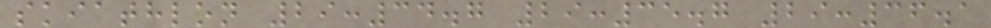skiathlon 29:34.7 29:35.7 29:36.1
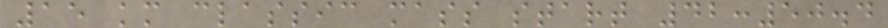15 km classic mass start 42:50.4
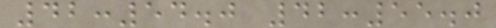42:54.0 42:55.0
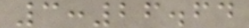3:26.64
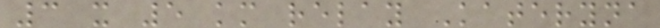3 x 5 km relay Kateryna
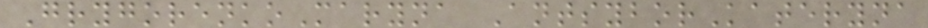GrygorenkoMaryna AntsyborKateryna
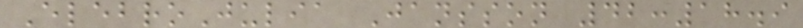ElebroJulia Jansson 42:18.9
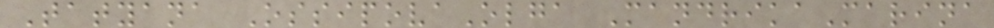Tatyana OssipovaOlga MandrikaMarina
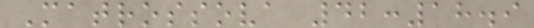Matrossova 42:18.9
